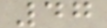47
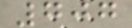707
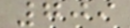709
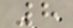8
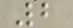2
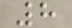8
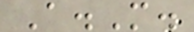A.M.
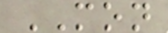MON
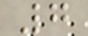7
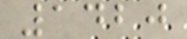1420
